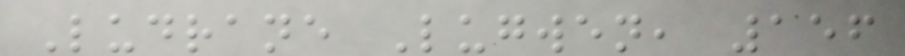Ludrane Lugwen, 156
